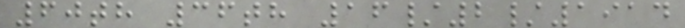60th 36th 16/2/1914
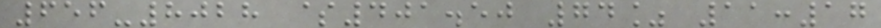656-8028 $401.50 74% 11:17
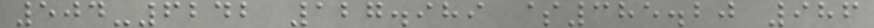504-6242 127.989 $385.20 986
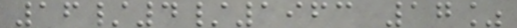16/4/1963 17%
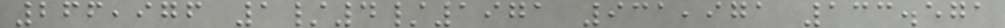266,976 1/4/1971 931,971 133.571
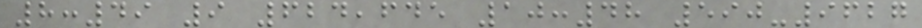8:49 9 624,645 10:48 590-9627
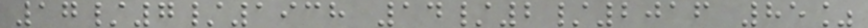17/7/1938 14/2/2016 85%
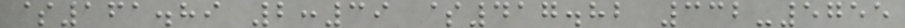$161.89 2:39 $417.82 332-5755
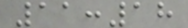11:18
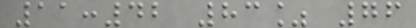11:42 83% 76
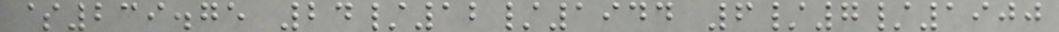$239.75 24/12/1944 6/7/1900
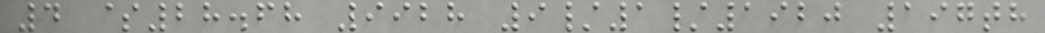4 $28.68 9928 9/1/1920 197th
